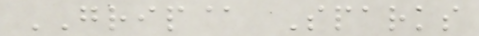GRIP@ Sparks
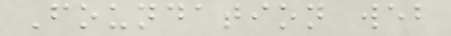Foundation web
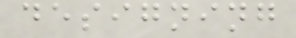designing
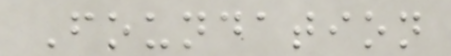Foundation
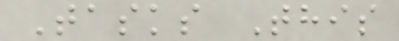Tasks This
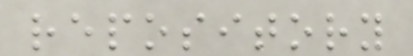repository
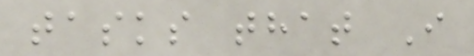tasks that I
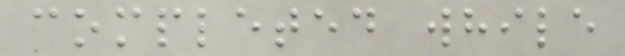completed while
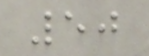50
